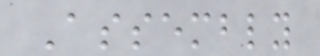Assembly
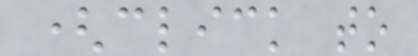(click to
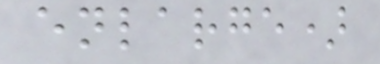enlarge)
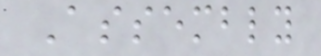Assembly
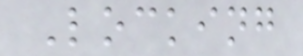Locking
